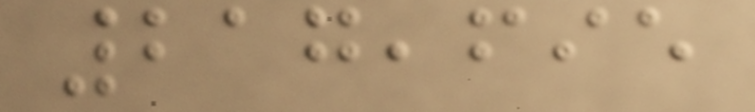217,695
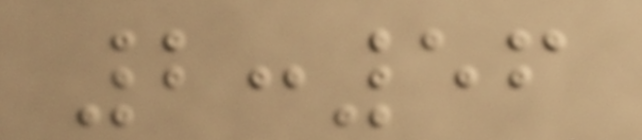2:56
